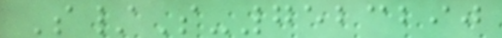S/S-7523290
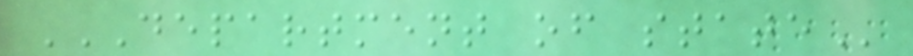DEPARTMENT OF STATE
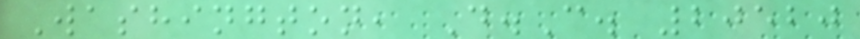Washington, D.C. 20520
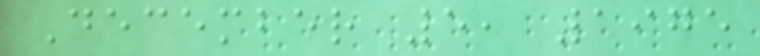December 5, 1975
